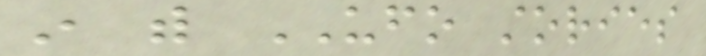in with UFO stories
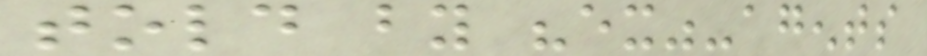told by "ex"-agents
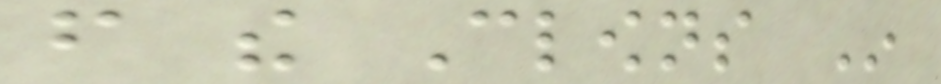from the Clowns In
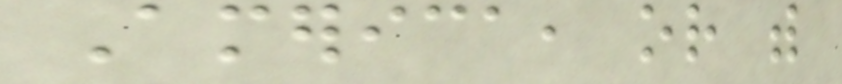America, or with
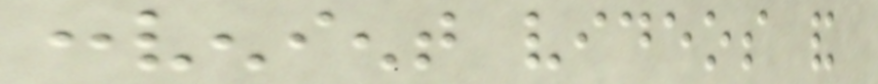convenient videos and
